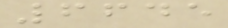6645
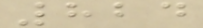824
